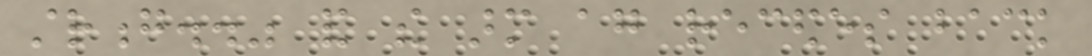strong.." and the arm again recedes back
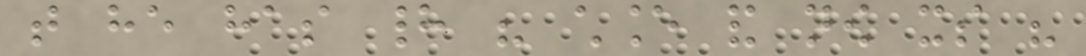that he has had his chance and now its his
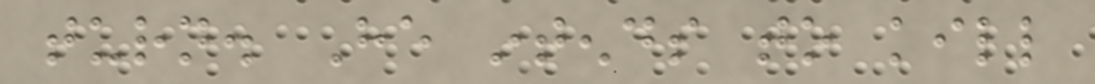turn. He intends to kill
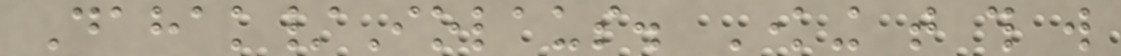Dahak/Iolaus. Knowing that this will
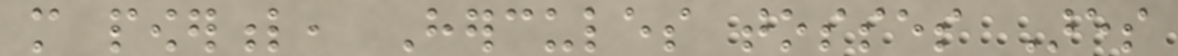more powerful, Hercules tosses Ares
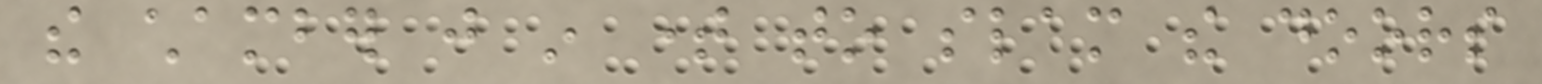the chamber just in time to slam the doors
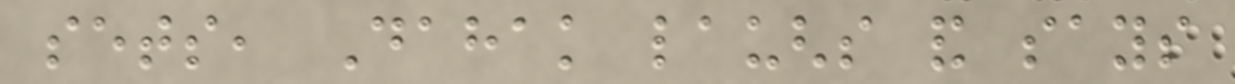sets, Dahak laughs and says
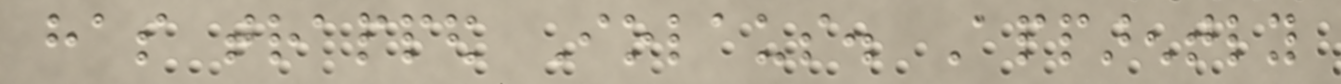has trapped Iolaus. Apparently
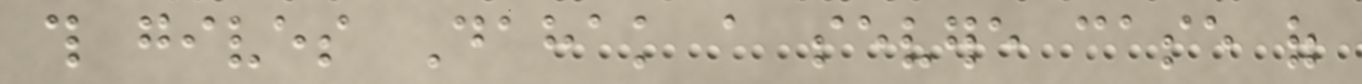this gives Dahak a severe case of
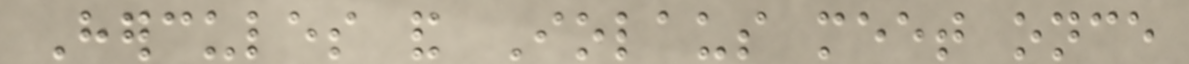Hercules and Iolaus meet once
